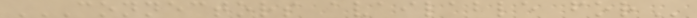CONNECTORS AVAILABLE FOR
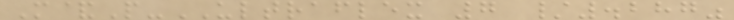M&P-ULTRAFLEX 7 /.287"
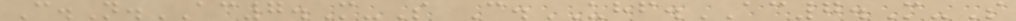C.N.AC7.M-S C.UHF.AC7.M-S
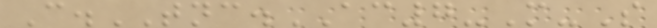C.TNC.AC7-M-S
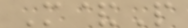M&P
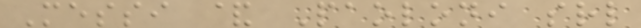Messi & Paoloni srl
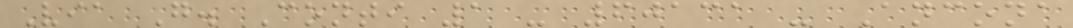Via G. Conti 1 - 60131 - Ancona
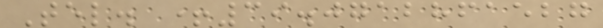Tel. +39.0712861527
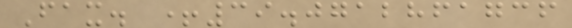Fax. +39.0712861736
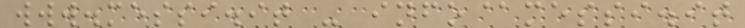www.messi.it - info@messi.it
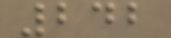242
